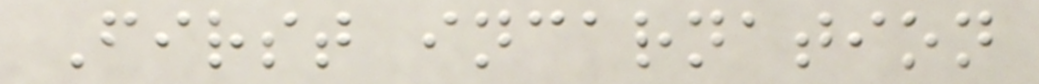First incarnation
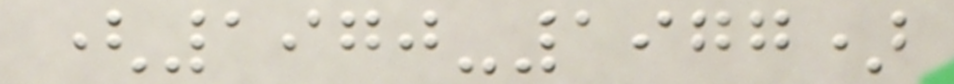(1970-1977)
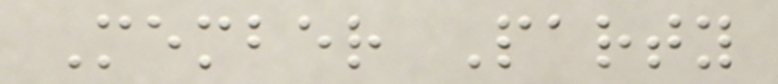Member Party
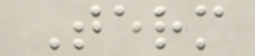Term
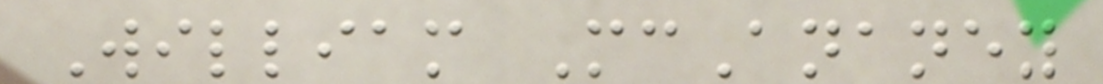William McAnaney
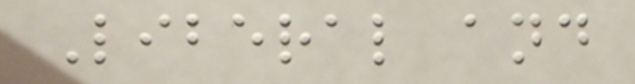Liberal and
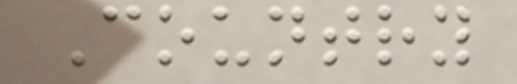Country
